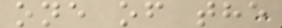one of the
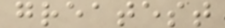greatest
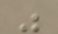"
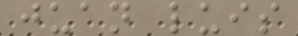juan luis
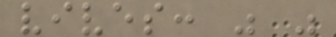vives: " "
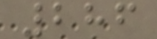286
